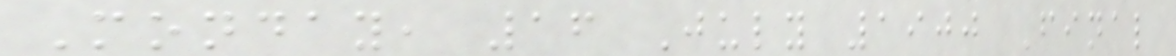Monday, 16 July 1900 Final
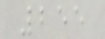255
